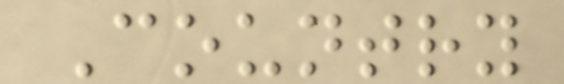Country
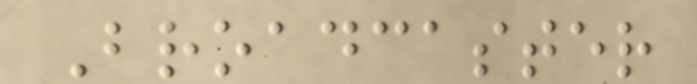Broadcaster
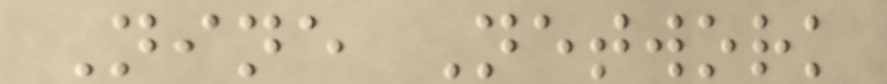Nine Network
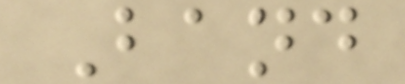Band
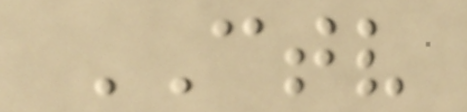CTV
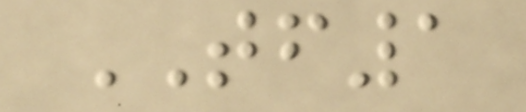TF1
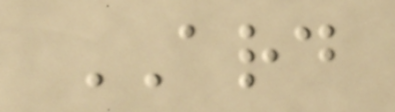ARD
